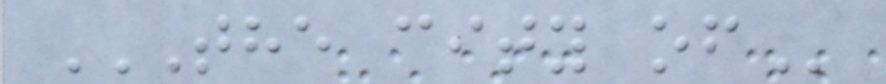THE CITY OF
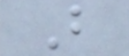B
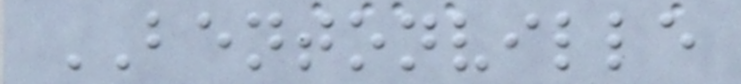BENTONVILLE
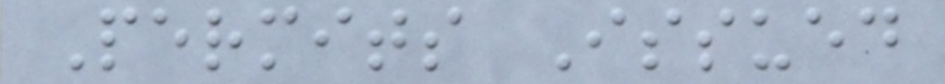Permits Issued
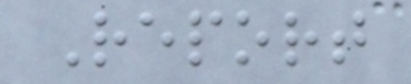Report
